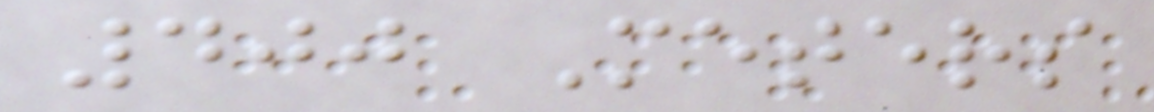400 Meters
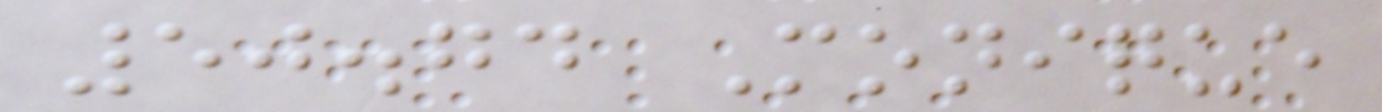50.74 Monique
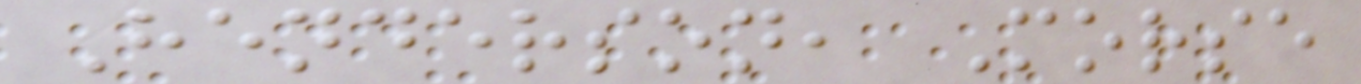Henderson, Morse
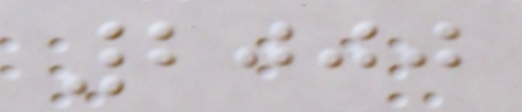2000
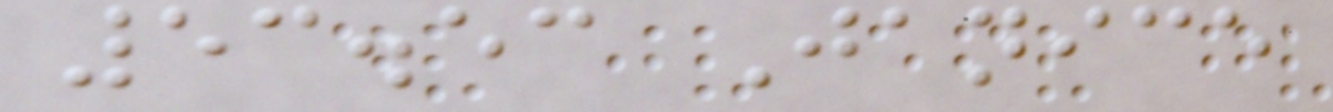53.53 Janice
